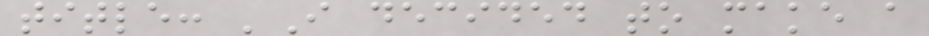title: 'I decided to make a
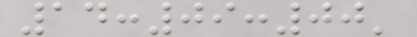14:09:00'
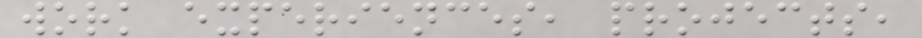work experiences, projects,
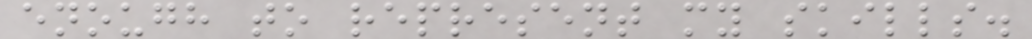enough to represent my skills.
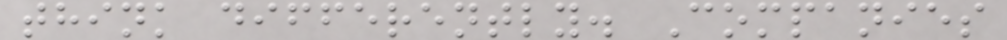think differently. Companies
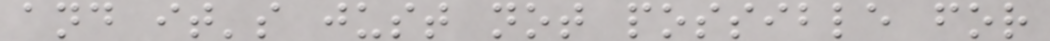and it's just not possible for
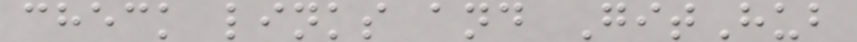check links and GitHub
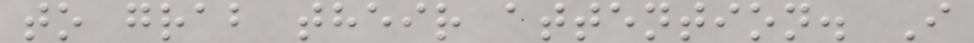to grab their attention. I
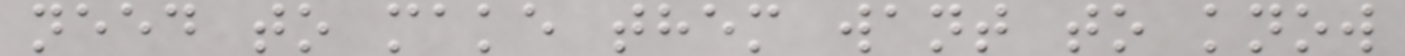need to make them want to know
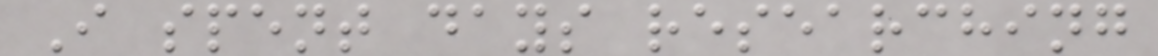I spent days researching
